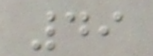49
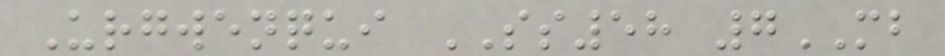Urgwenqui SS58 7MB
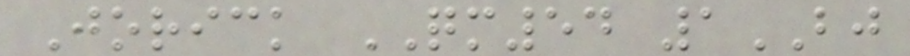Jorick QM54 1BJ
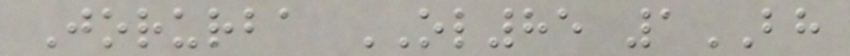Jorurba OL85 1BH
